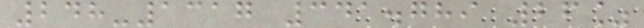248-1317 341.789 26%
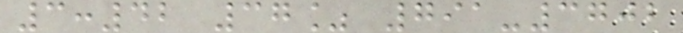3:42 37% 791-3702
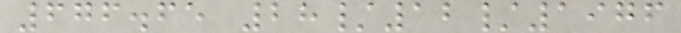676.65 28/12/1976
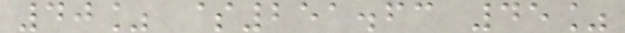40% $251.63 45%
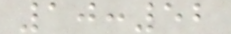10:52
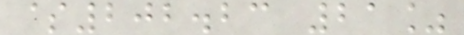$202.23 21%
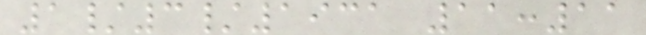1/3/1931 11:11
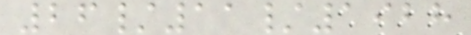26/11/1928
